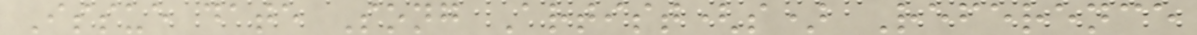Issue date Song Artist(s) Reference
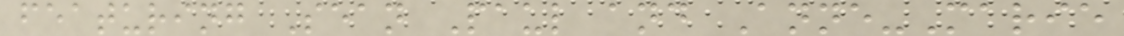featuring Sean Paul and Anne-Marie
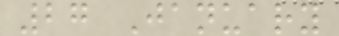27 January
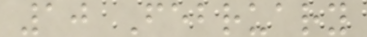10 February
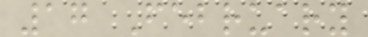17 February
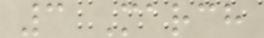3 March
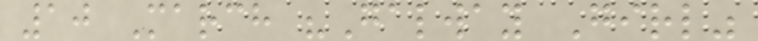10 March "Galway Girl"
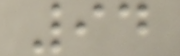94
